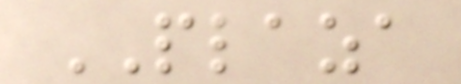PLAZA
